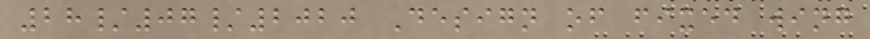28/07/2020 Design of fixed wing
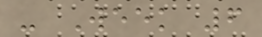- Week 6
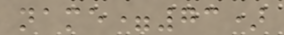name=73)
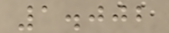1.002
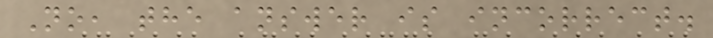No, the answer is incorrect.
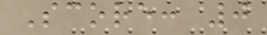Score: 0
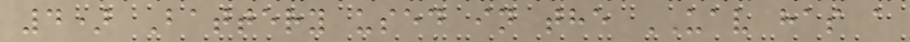4) Battery used in the UAV has a
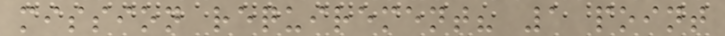mission requirement? 1 point
